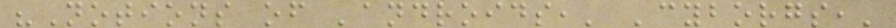"Notions of 'androids,' 'cyborgs,'
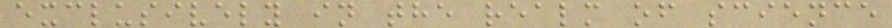exclusively in the realm of science
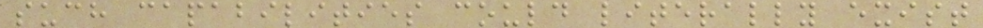such capabilities could literally exist
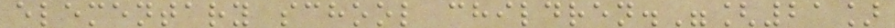elementary school children."[21]
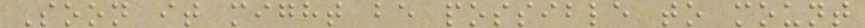Soon it might be possible to mount
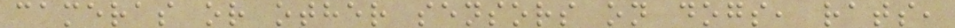cameras or other sensors on dogs, rats,
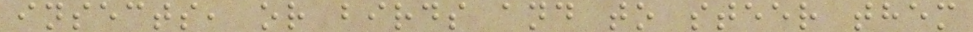insects, or birds and to steer them
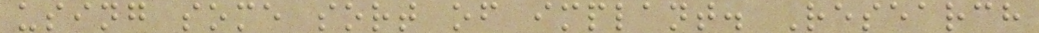using some sort of implant. Research
